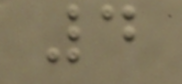4
